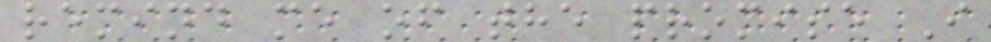remind me of the promise I
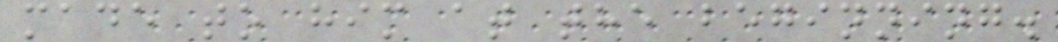made to him at the beginning.
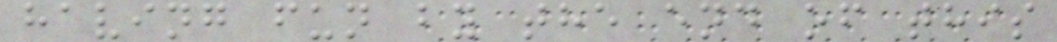having fun by the end of this
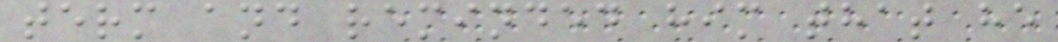term and reminded him that he
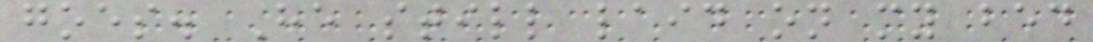goes. He still laid on my bed
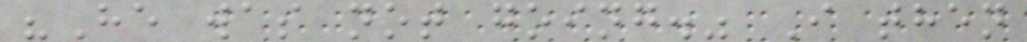"He was not going." I then
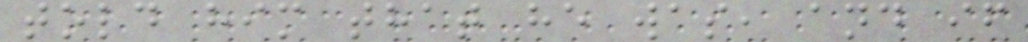told him that he was, and if
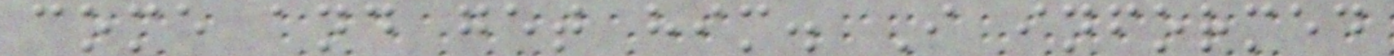come and get him. I informed
